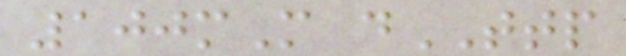100mM dTTP
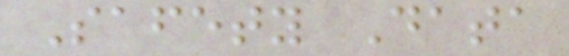Safety Data
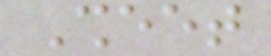Sheet
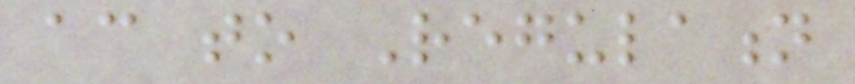according to Regulation
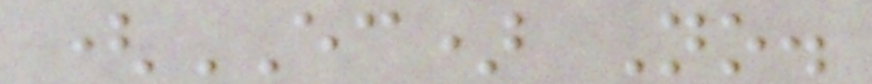(EC) No.
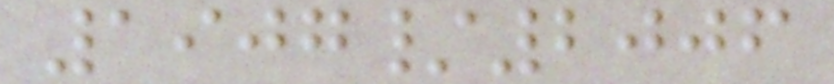1907/2006
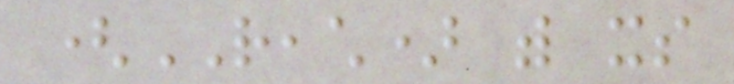(REACH) with its
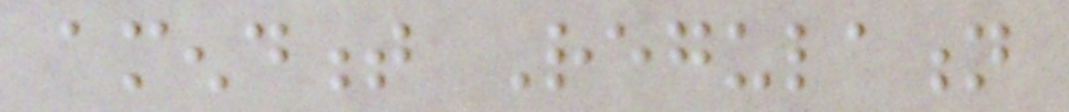amendment Regulation
